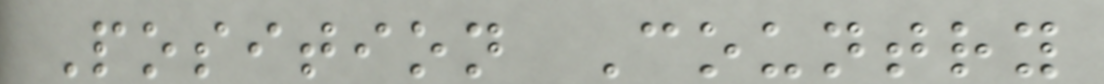Position Country
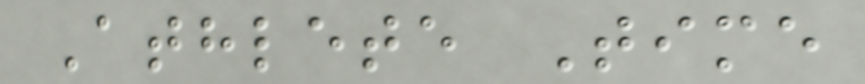Athlete Time
